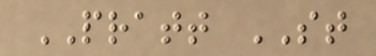PRATT ST
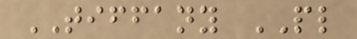TIFFANY PL
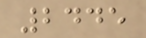2445
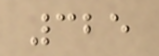325
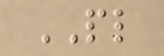PL
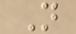N
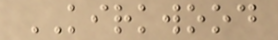KIRKWOOD
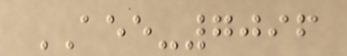AEE-7096
